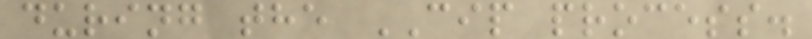during the CIP process.
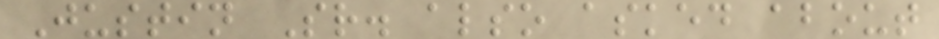Justin Sr. also asked about
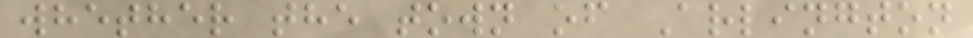whether the town of Arlington
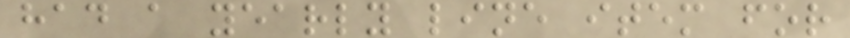had a yearly line item for
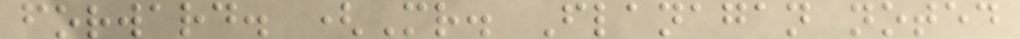forward. (Mr. Flanagan noted
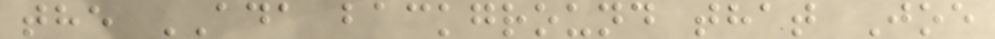the ADA background that Joe
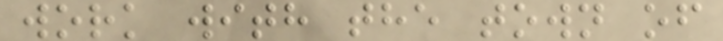work with the town of
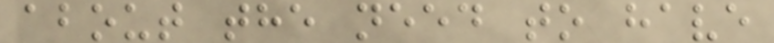about the need to have
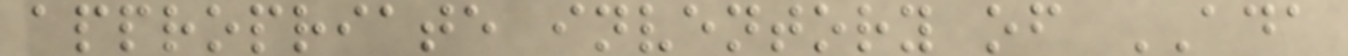appropriate inventory of ADA
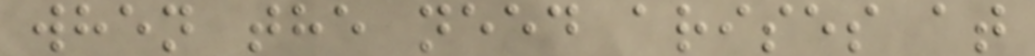when the need arises at
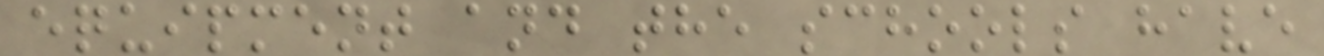equipment and the schools have
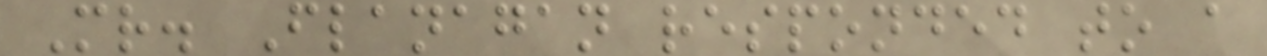Mr. Flanagan responded to a
